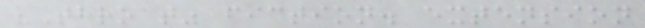"Throat" fiction. extension
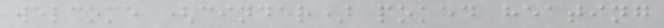welcome (cinder) poked heating
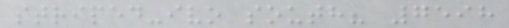striped-ivo south? 7598
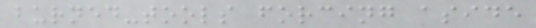burned-tools forcing aside
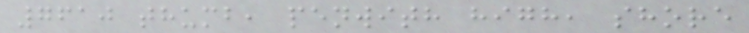7610 thumb, penwith high, shore
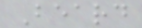Beard
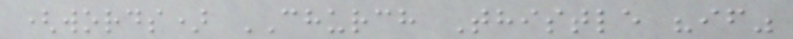(words) CHURCH Thistle "if"
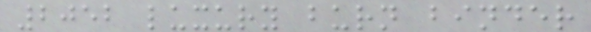2052 luxury burn binder
